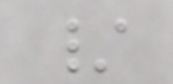/
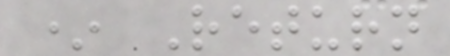* Return
